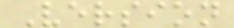Version
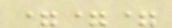===
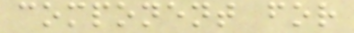component for
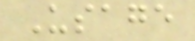Usage
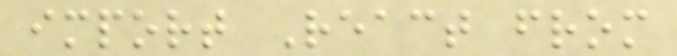import React from
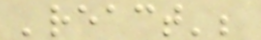'react';
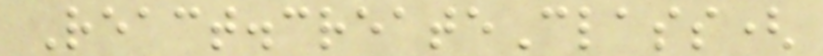React.createClass(
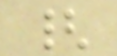{
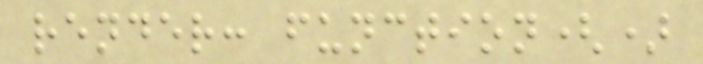render: function()
